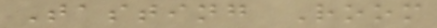Tasting Room
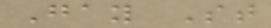Gay St
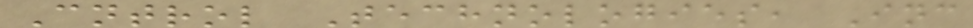Cntrol Technologies, Inc
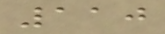110
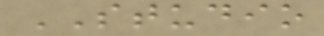STUDIO
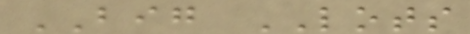BIG LOTS
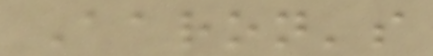Aaron's
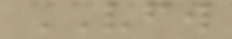VFW
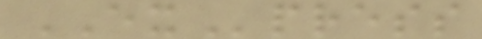EXpress
